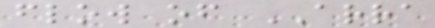flow of ARRA
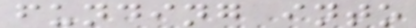funding into
